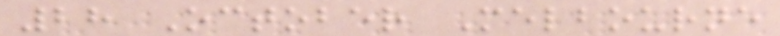28 October Melbourne
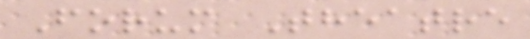Forum Theatre
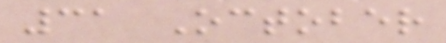31 October
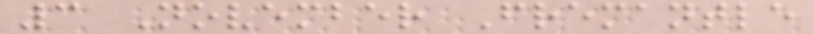3 November Fremantle
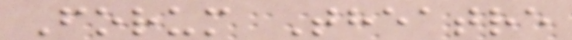Forum Theatre
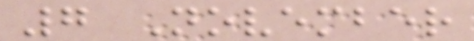7 November
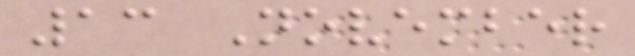13 November
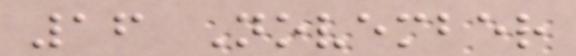16 November
